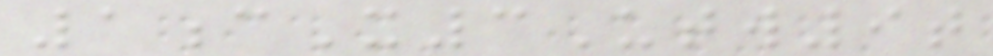1cX3Utw9t
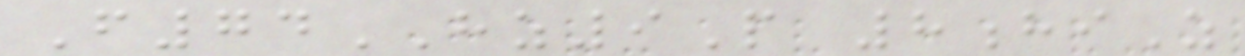F74HZ9P 8hiZ
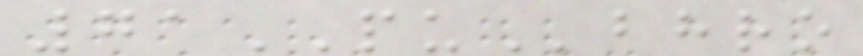71PUbhro
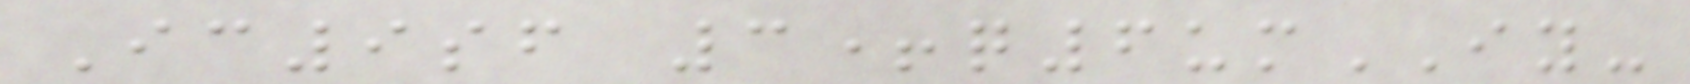Ic9sf 3+q6umIY-
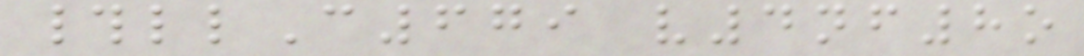#llC679 v4nf8o
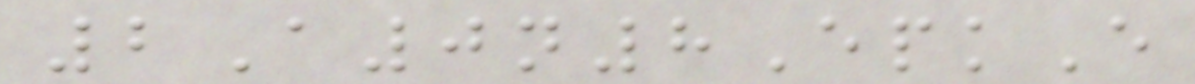2A0n8EpkE
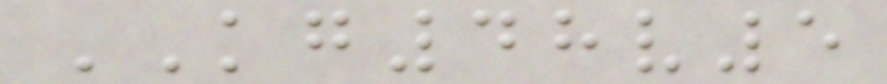KG48v5
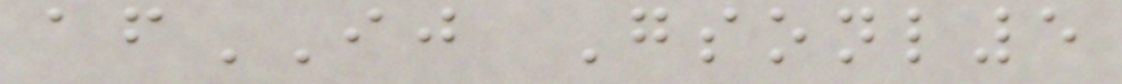afIJ Gsonl5
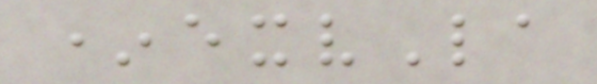*exvLa
